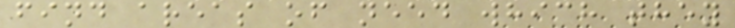find areas of need which they
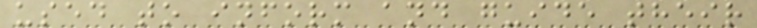used to inform and guide their
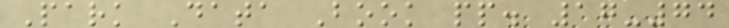Park Data Book pp. 17-74
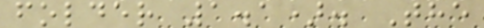folder 1.1). The
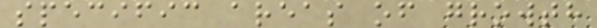specific areas of growth
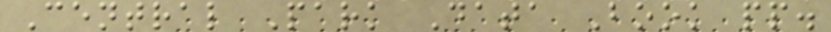Central Park Data Book pp.
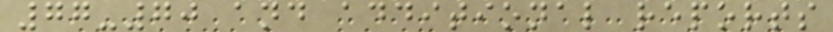77-70 and additional reports
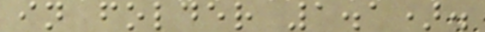in folder 1.1).
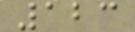123
